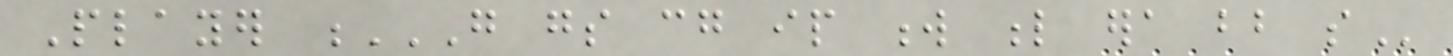Player G GS CG IP W L ERA BB SO
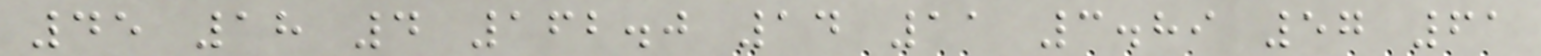45 18 4 162.0 14 11 3.89 57 61
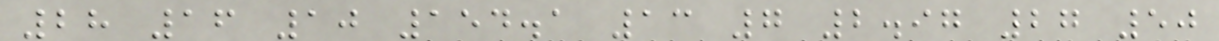28 16 10 154.1 13 7 2.97 27 50
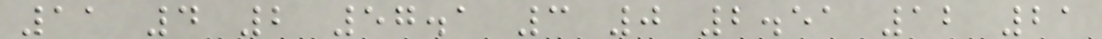11 4 2 57.1 3 0 2.51 12 21
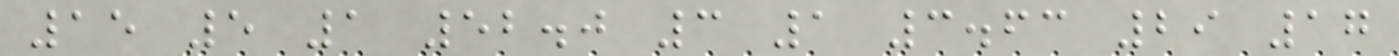15 5 1 52.0 3 1 3.63 29 17
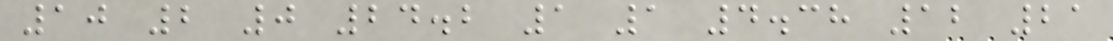10 2 0 24.2 1 1 4.38 12 21
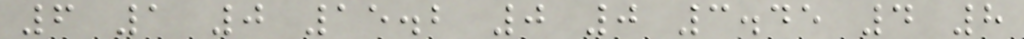6 1 0 15.2 0 0 3.45 4 8
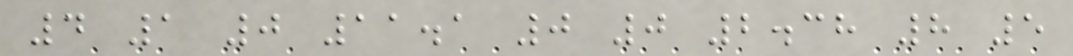4 1 0 11.1 0 0 2.38 8 5
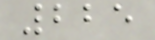225
